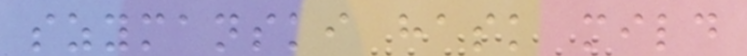szymanski hask mild
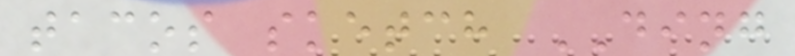tacos sketch DING
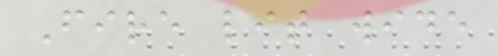Fire lit wide
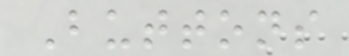Buttons
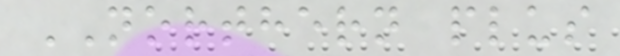NORTHERN plus
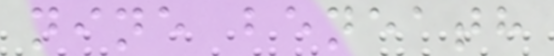nine beneath
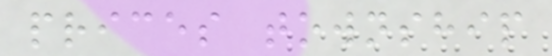prices township
